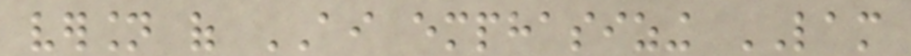version of AI emphasizing LAM
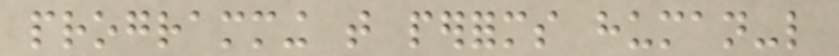programming that performs human-like
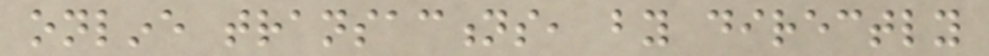online transactions, by directly
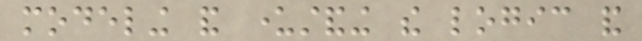modeling and understanding the logic and
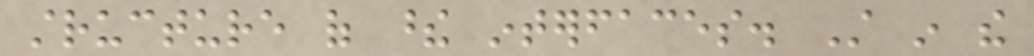structure of these interfaces. Still in the
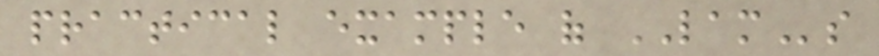practical example of LAMs
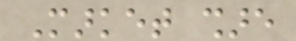Market share
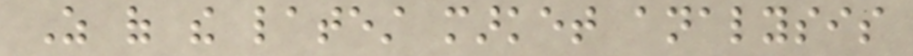As of the latest market analysis
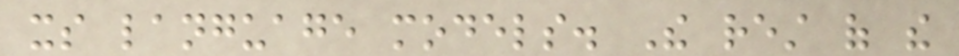its language models. The rest of the
